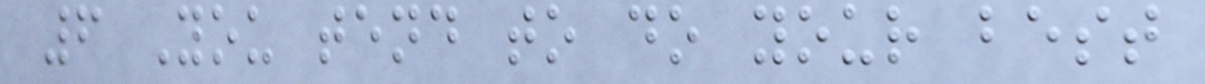6 You tend to do your best
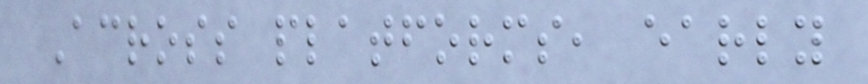Across platforms, early
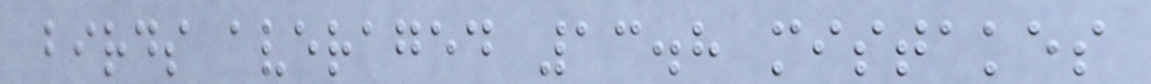birds averaged 13.8 mistakes
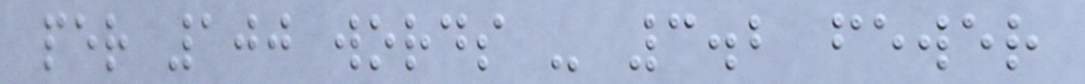per 100 words - 3.2 fewer
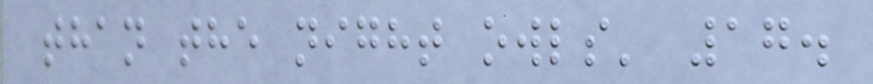than the night owls' 17.
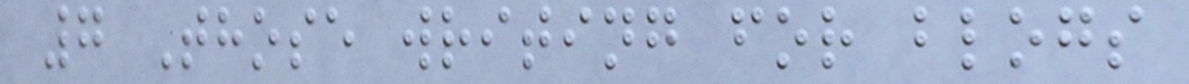7 Those writing for blogs
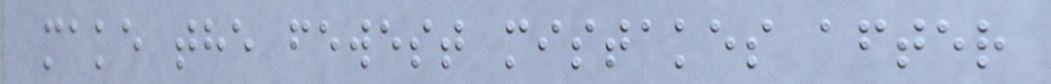make the fewest mistakes after
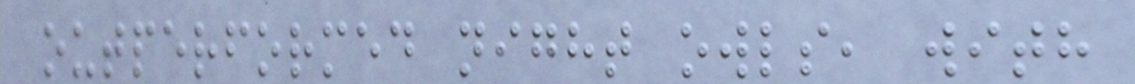outperformed night owls, with
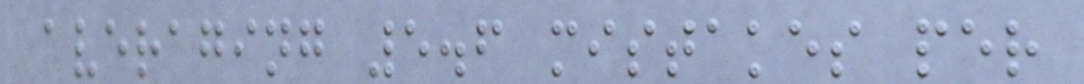averaging 5.6 mistakes per
